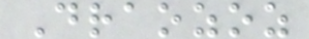Draozoz
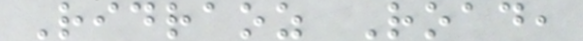Ridraoz Road,
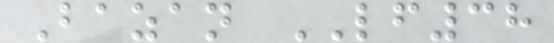Bazan LF38
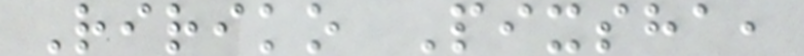Ririko Pixsha,
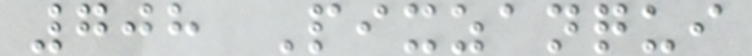708 Pixzanqui
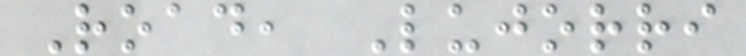Road, Lujorri
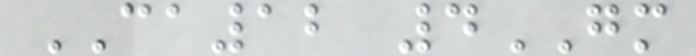CA12 4GM
